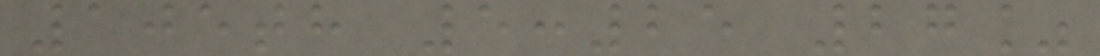105th 5:25 27%
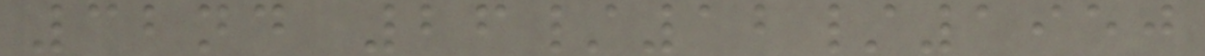32nd 26/12/1950
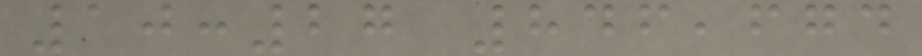10:27 846,674
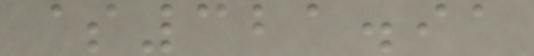$321.91
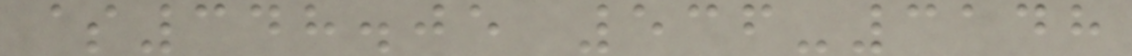$348.05 536-3148
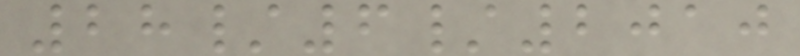28/6/2010
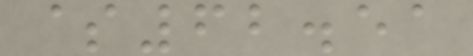$62.51
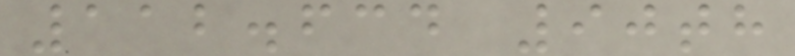112.634 90th
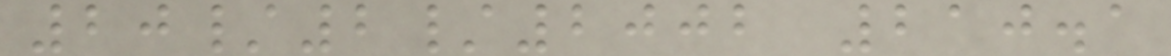20/2/2002 210.1
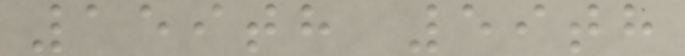159th 59th
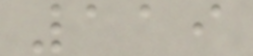119
